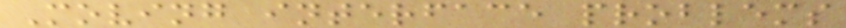Moving interface problems
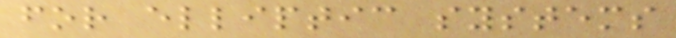for elliptic systems
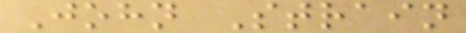John Strain
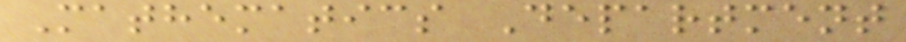Mathematics Department
